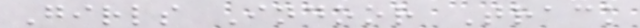Girls Indoor Track
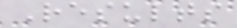Results
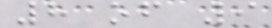8 of 9
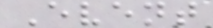Event
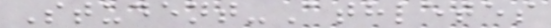Student-Athletes
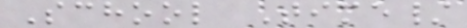School Time/
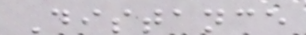Distance
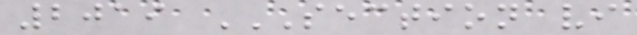2019 SECTION VI
